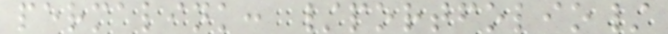permalink: /portfolio/
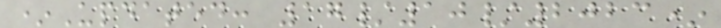*Updated: 17/10/2023*
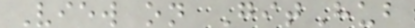View on GitHub
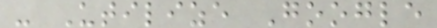- Utilize Google
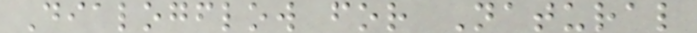Dialogflow for Natural
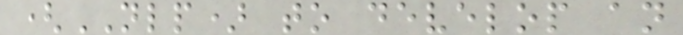(NLP) to develop an
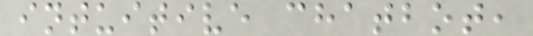intuitive chatbot,
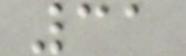31
